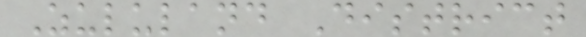Zululand District
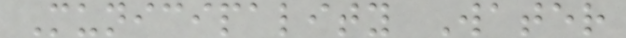Municipality Water
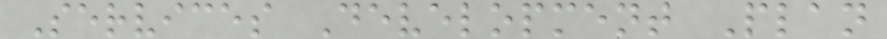Services Development Plan
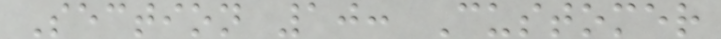Section 10: Customer
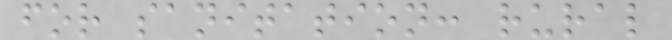for sanitation: rural
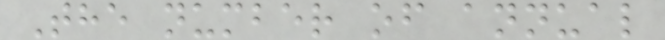The number of annual
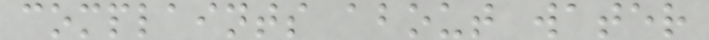complaints about water
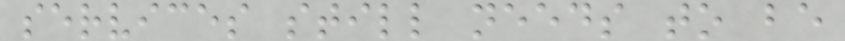services still needs to be
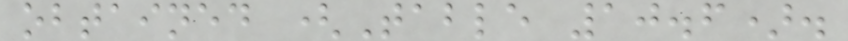obtained (Table 10.6).
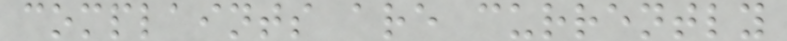complaints are currently
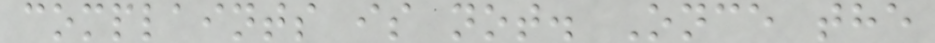complaints is not. Once the
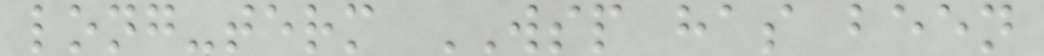long-term WSP has been
